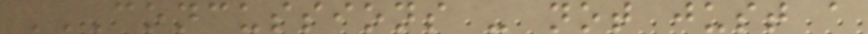CONCUSSIONS - NOT JUST A
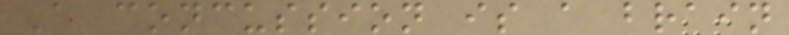A concussion is a brain
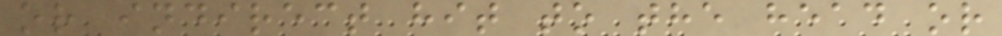or indirect hit to the head or
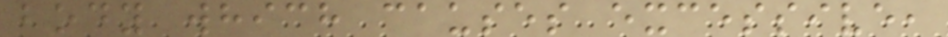body which causes excessive,
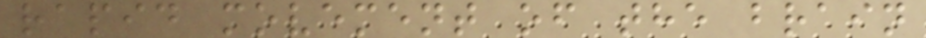rapid movement of the brain
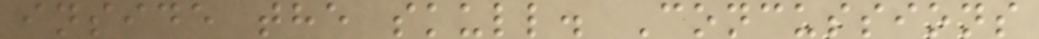inside the skull. Concussions
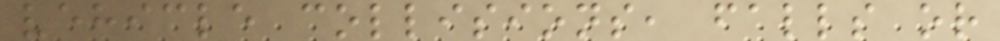vehicle collisions, falls or
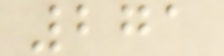271
